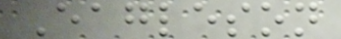Eagleson
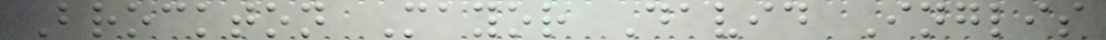Brockton Mayor David Inglis
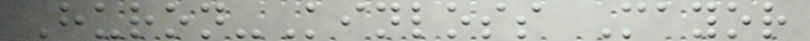Huron-Kinloss Mayor
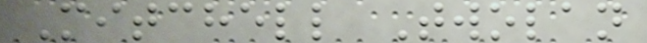Mitchell Twolan
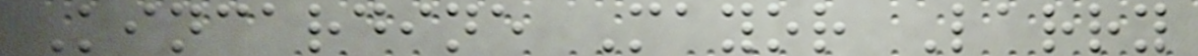Kincardine Mayor Larry
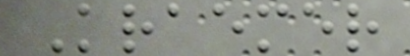Kraemer
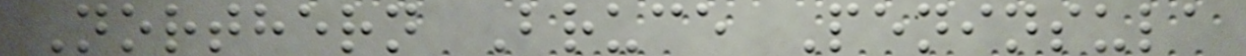Northern Bruce Peninsula
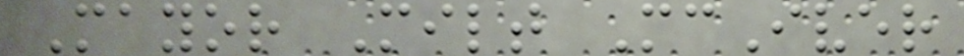Mayor Milt McIver
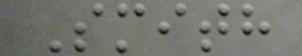Smith
